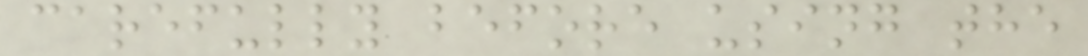carefully before using the
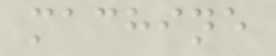machine
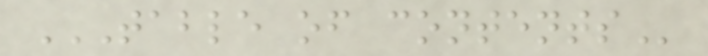TABLE OF CONTENTS
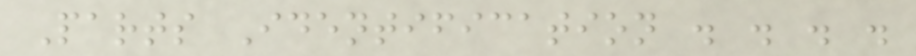Parts Identification . . . .
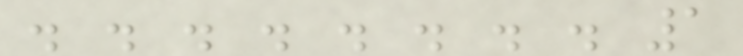. . . . . . . . 1
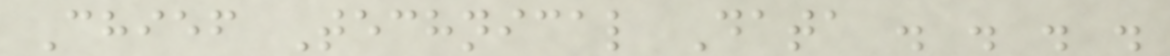Chief Technical Data . . . .
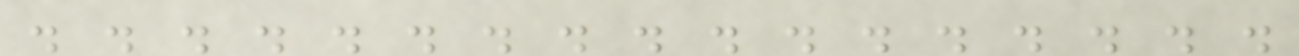. . . . . . . . . . . . . . . . .
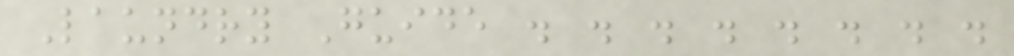Laundry Guide . . . . . . . .
